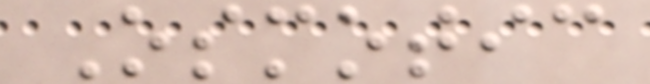Osmotic
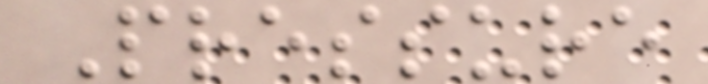Pressure
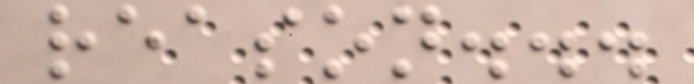reason...
